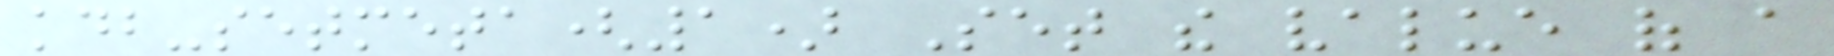kdb-setmeta(1) Set the value of a
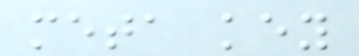meta key
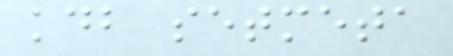kdb setmeta
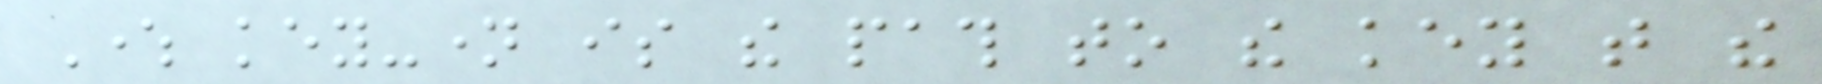Where key-name is the path to the key that the
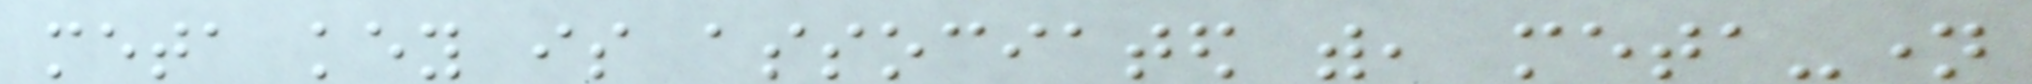meta key is associated with, meta-name
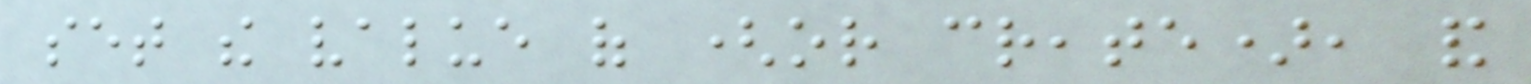set the value of (or create), and
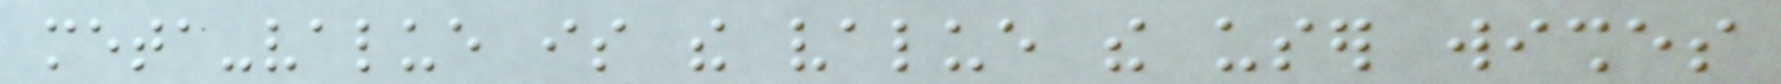meta-value is the value the user wishes
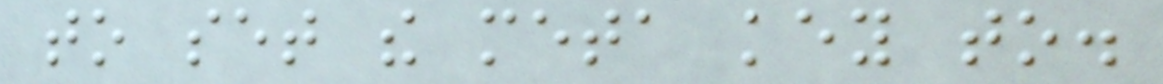to set the meta key to.
